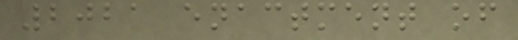2021 enactment of
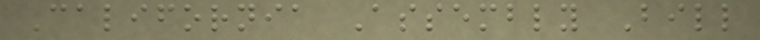California Assembly Bill
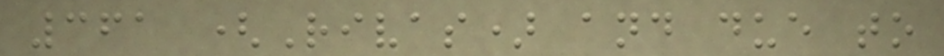361 (Rivas) and due to
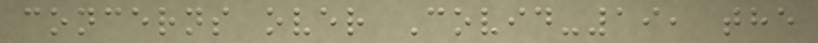concerns over Covid-19, the
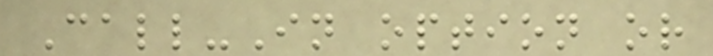Call-In option or
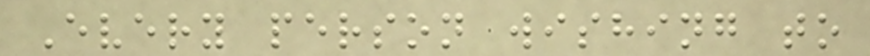Every person wishing to
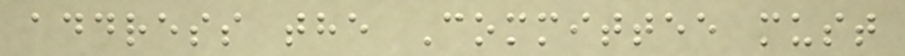address the Committee must
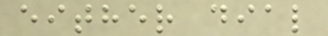either dial
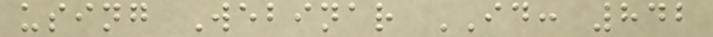using Webinar ID: 842
